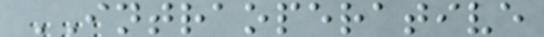INTRAOPERATIVE
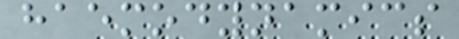haemodynamics
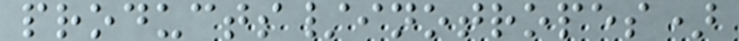products/inotropes)
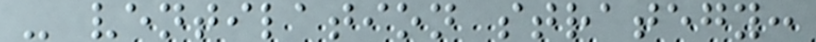- ventilation strategy:
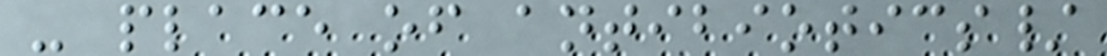- place of antibiotics/
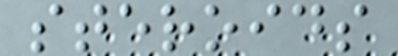steroids
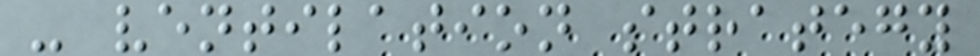- ventilation strategy
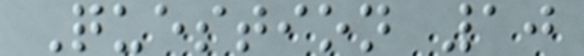Question 10
